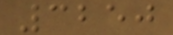3250
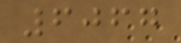6067
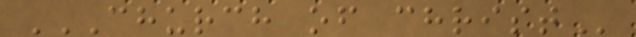CHURCH OF CHRIST
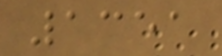1351
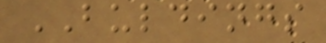BULDINGS
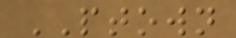PTOWN
